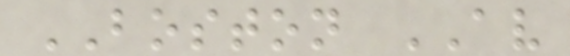BOSTON AV
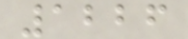1226
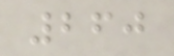260
